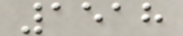1518
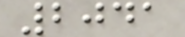2041
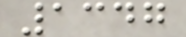1347
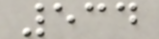534
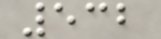532
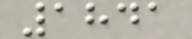1841
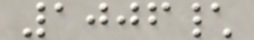1006\
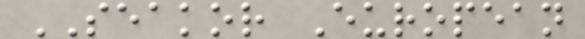SEAKOR European
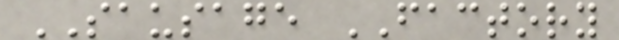SAUSAGE FACTORY
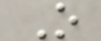O
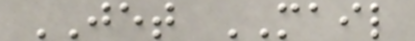JET MAIL
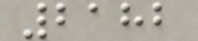2182
